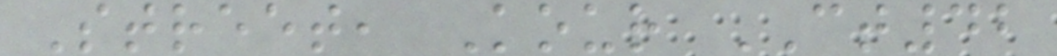Street, Kour CT42
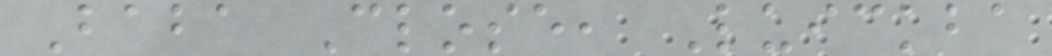Baba Close, Luickba
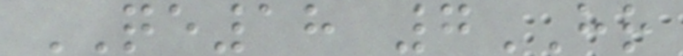QE18 7HR
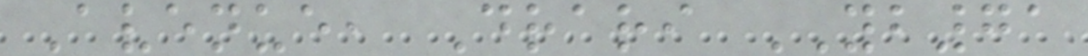Avenue, Drari YB71
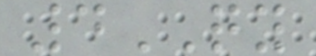4QY
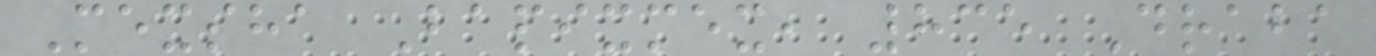Mexsha Bapixmex, 835 Draba
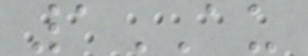1AU
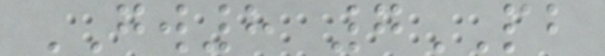GW8 7PB
